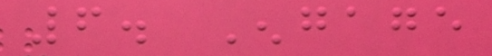6. Engage
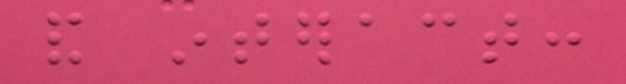and interact:
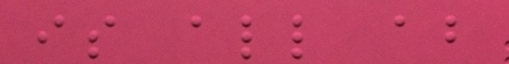is all about
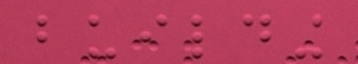building
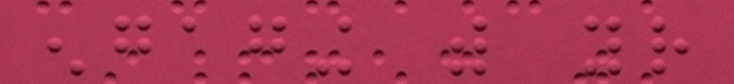engaging with your
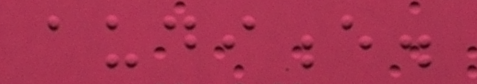audience.
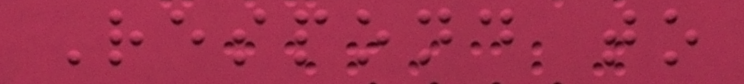Respond to
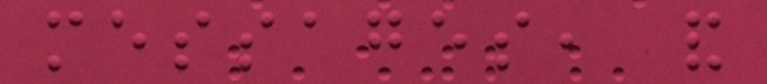messages, and
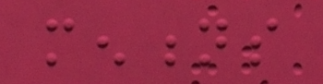mentions
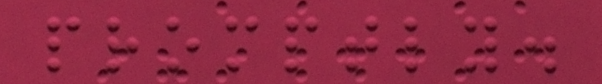promptly.
